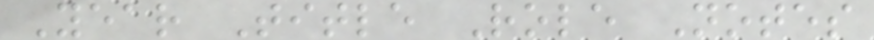Year Title Role Notes
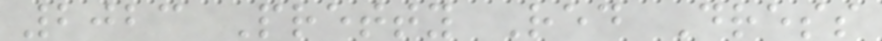2023 Pretty Red Dress
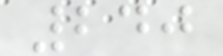240
